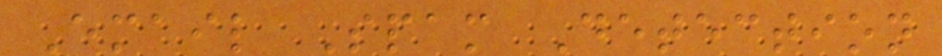Email Spam Detection
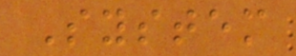System
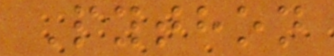Python
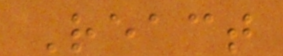React
